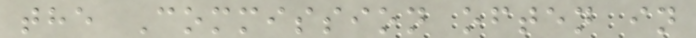the Commission often in
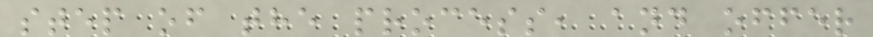step of the process, and offer
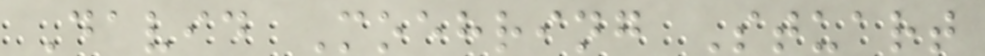David Moehring Stuart
